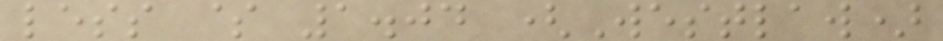less $ 1.04 (Westlaw)
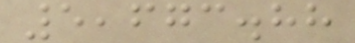5,673.88
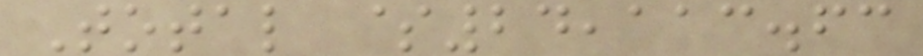Total $24,113.63
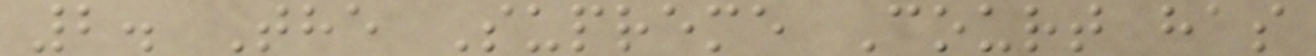2. The Supreme Court has
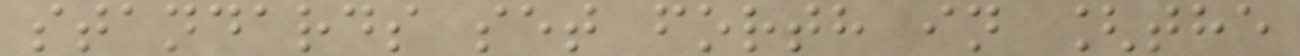standards set forth in [the
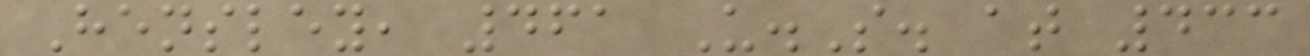Hensley, 461 U.S. at 433
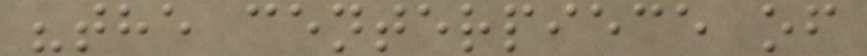"the centerpiece of
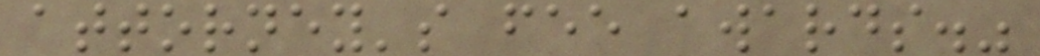attorney's fee awards."
